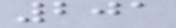201
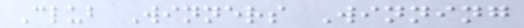Club Winners Winning
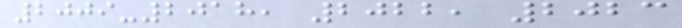2009-2018, 2022, 2023
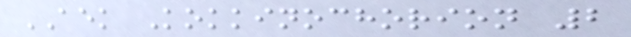AEK Kokkinochorion 2
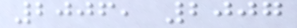2006, 2007
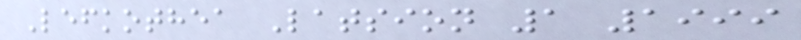Lefkothea Latsion 1 1999
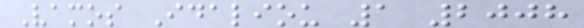Vamos Idaliou 1 2008
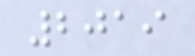2019
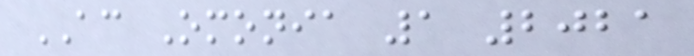AC Omonia 1 2021
